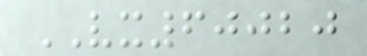VX60020
